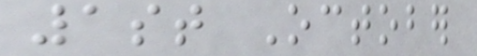1st October
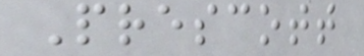Prescott
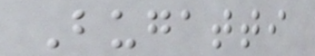Bugatti
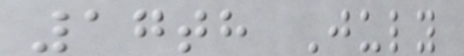17th July
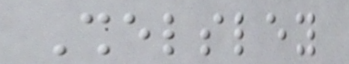Shelsley
